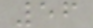56
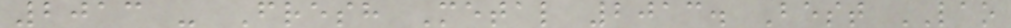2013 - Fresh Metal 2013. Best LAO
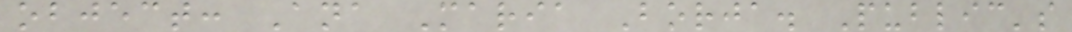object: Ana Maria Borja. Public's
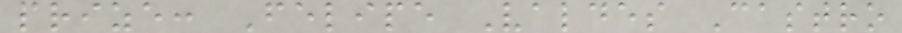prize: Felipe Valdes Castro
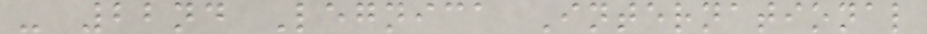- 22nd Legnica International
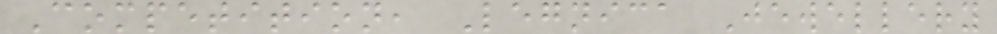Competition, Legnica Jewellery
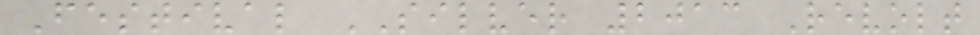Festival SILVER 2013 Revolt
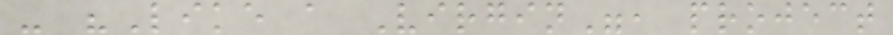- "Like a Virgin", project
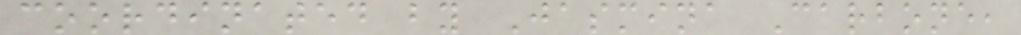coordinated by Jasmina Carbone,
